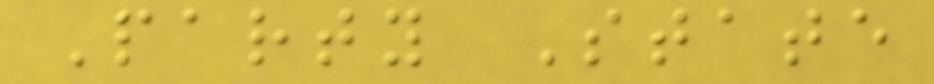Party State
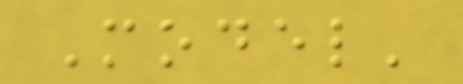Model'
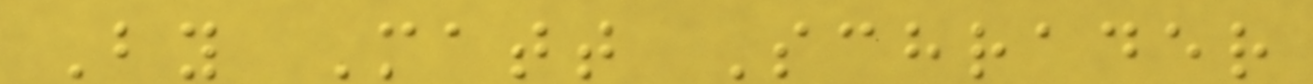By Matt Schrader
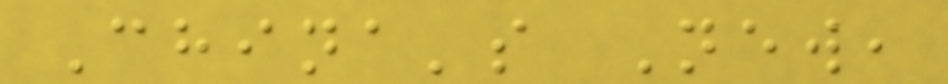China's New,
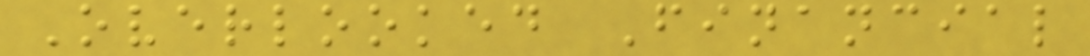Overlooked Financial
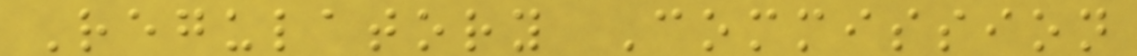Regulatory Commission
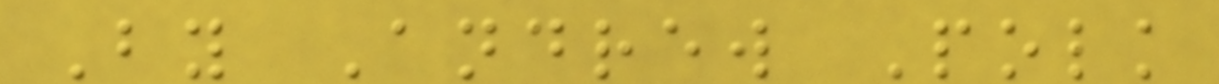By Andrew Polk
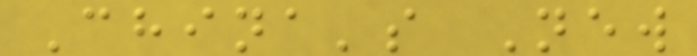China's New
